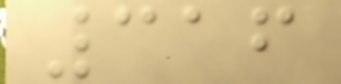316
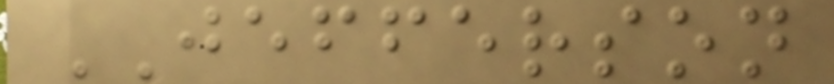JEFFERSON
